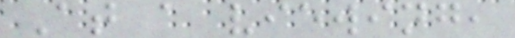At a viewing,
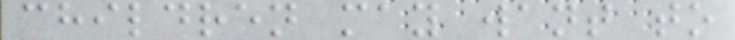children may want to
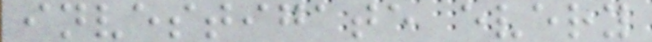investigate every
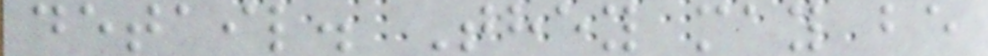detail. They may be
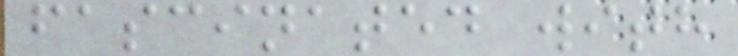fascinated with
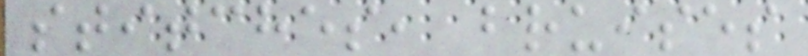stitches, bruises
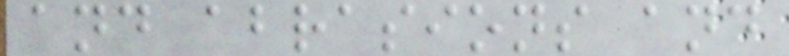and abrasions and
